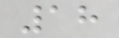18
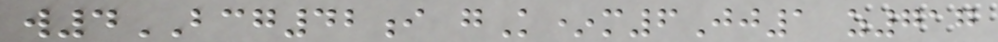w4BCG42i gK*m6Jj1 z717
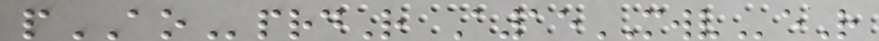pAOprdR A15MWVeR
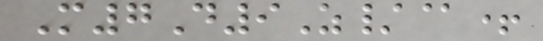M7D9Z/@+
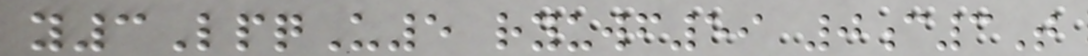y3LpqU5 ryuwf59 0c3T
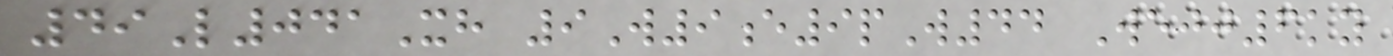49L041Xh 9W9e9pW44 Wejj6ky
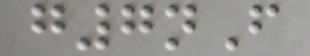g7nF
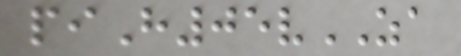piH05vZA
